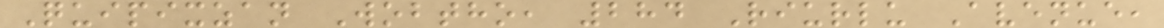Quipixzan Wobtho, 284 Riurlu Avenue,
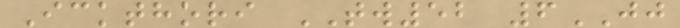Ickthori TW52 6JJ
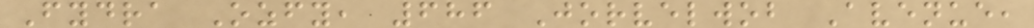Fydra Ozfy, 686 Jorvelwob Avenue,
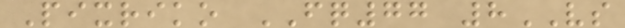Pixriko FQ77 8VS
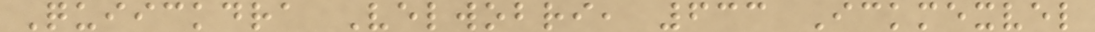Quiickdra Velwobri, 633 Ickmexvel
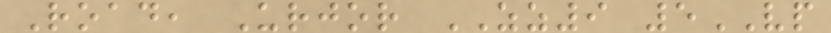Road, Urjor ZZ9 5VP
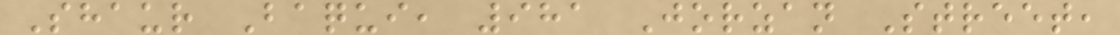Shaur Baqui, 981 Jorzan Street,
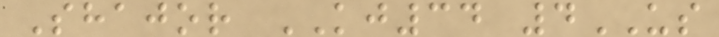Shajor KJ34 4US
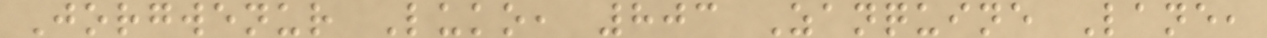Jorgwenur Luko, 803 Zanquine Lane,
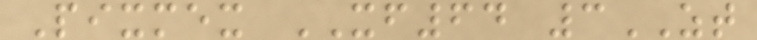Pixmex XF64 3ZT
